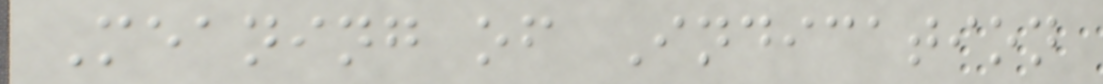Meaning of Indication
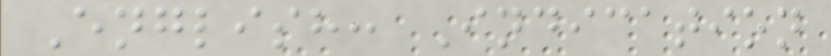English: Indication
